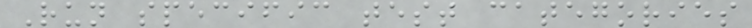Run specific test categories
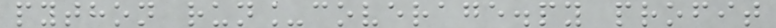python run_coverage.py profit
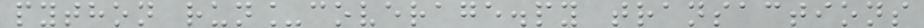python run_coverage.py transactions
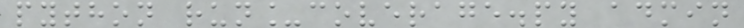python run_coverage.py admin
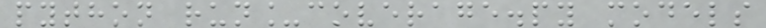python run_coverage.py models
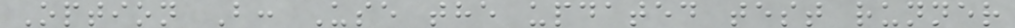Option B: Use the updated test runner
